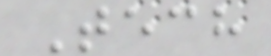Tech
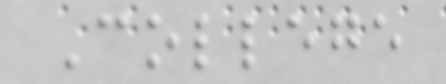College
